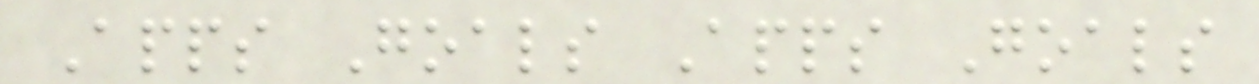Apps Goals Apps Goals
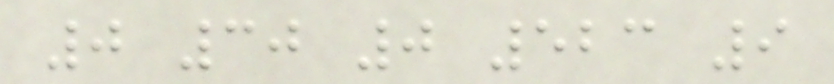0 30 0 523 9
